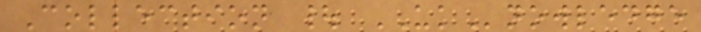Collection | UKnowledge
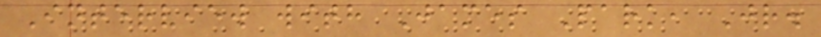Interview with James Park, Jr.
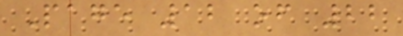Page 12 of 22
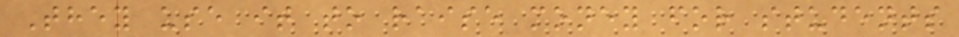They use it to raise money for students
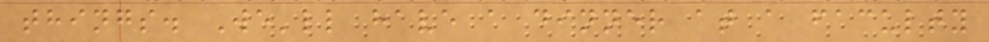things. We'll have a dinner at a faculty
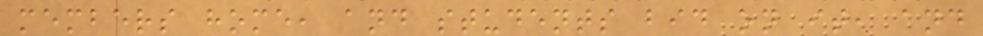members home, and students bid on it, and
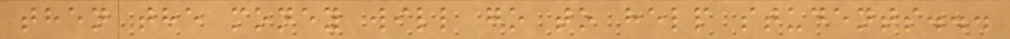then the money will go to help students...
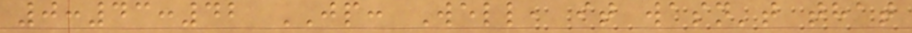0:43:42 JP: Well, it wasn't that
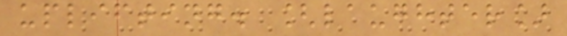uplifting. [laughter]
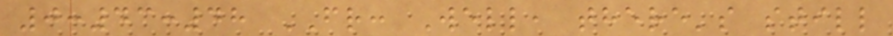0:43:48 FR: Well, there's still
